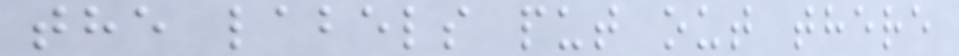the labels put out there
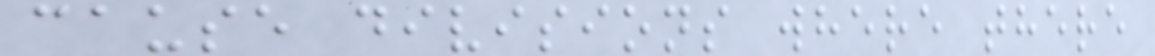cause divisions where there
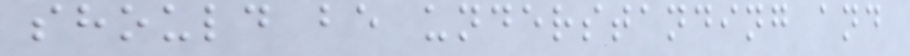should be understanding and
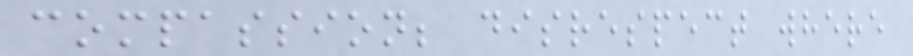compassion; disrespect where
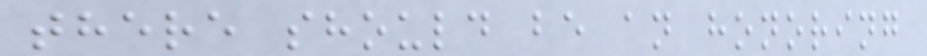there should be an honoring
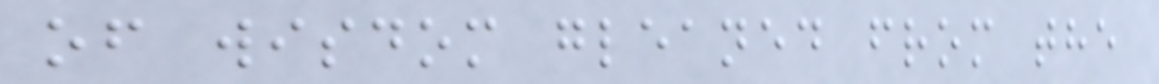of wisdom gleaned from the
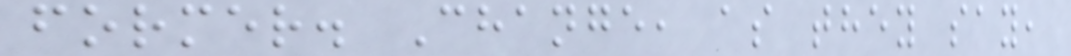former. Change, as they say,
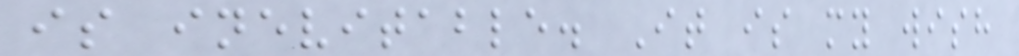is inevitable. It is my wish
